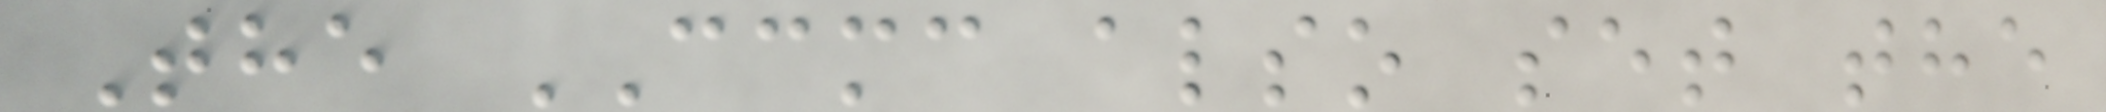The CCMC also set the
